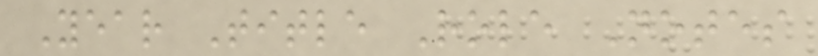Year Title Role Notes
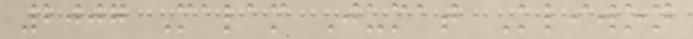2007 Malam Jumat Kliwon
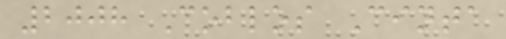2008 Coblos Cinta
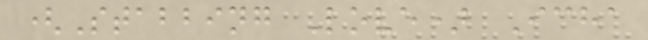(Stabbing Love) Icha
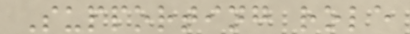Supporting role
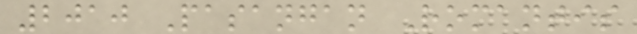2010 Pasangan Romantis
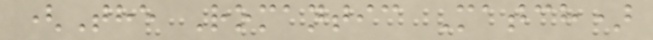(The Romantic Match)
